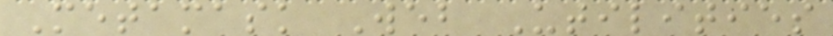Metamask Web Utilities
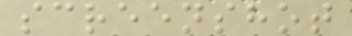screenshot
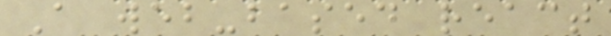A web-based react
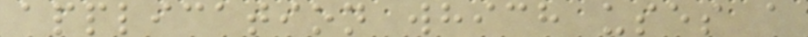application which uses a
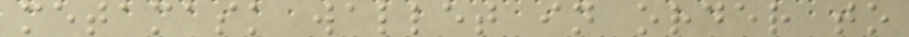metamask wallet in order to
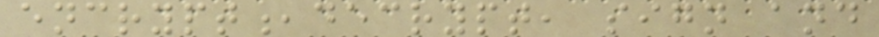encrypt,decrypt, sign and
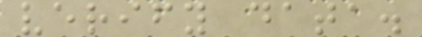verify data.
